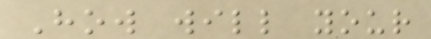How will your
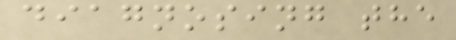diagnosing the
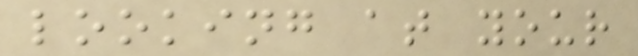looking at your
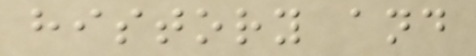history and
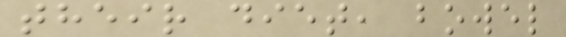their diet, bowel
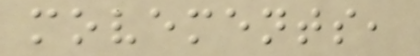movements,
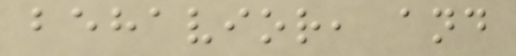behavior, and
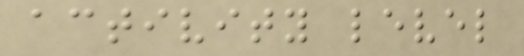activity level
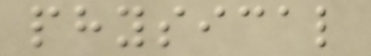physical
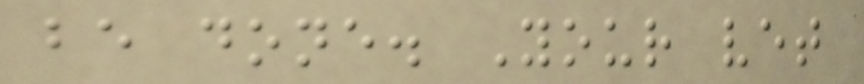be done. Your vet
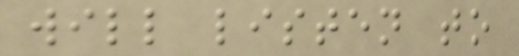will listen to
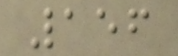156
